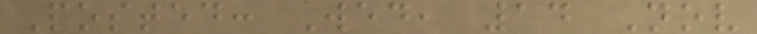Posted: Wed, 14 Nov
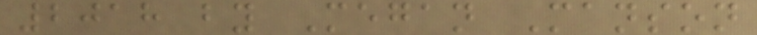2018 by Megan Manson
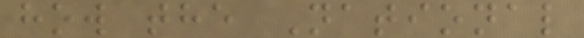how the National
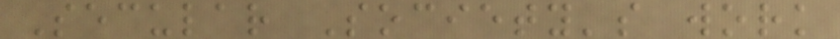Secular Society's work
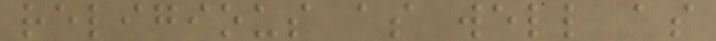religious as well as
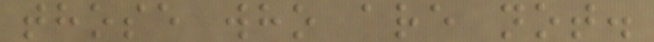those who are not.
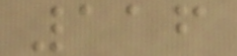116
